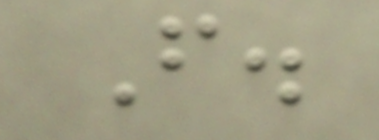F.
